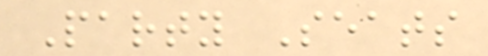Party Seats
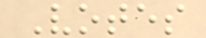Votes
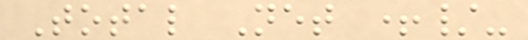Total Net +/-
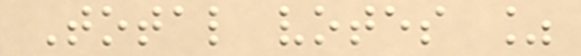Total votes %
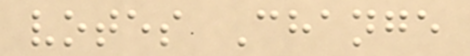votes Change
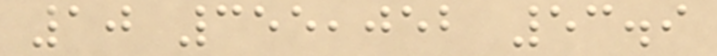10 355,052 53.9
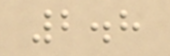2.8
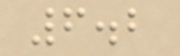6.2
